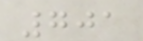701
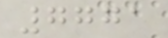7771
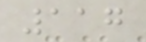117
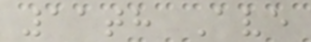11th Ave
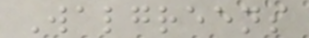Walgreens
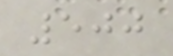500
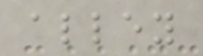alley
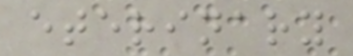eterinary
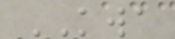KWA
